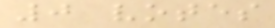0 votes
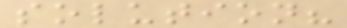solution?
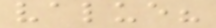value?
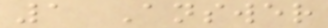1 Answer
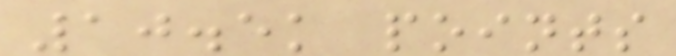10.5k points
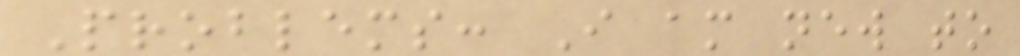Problems: I am new to
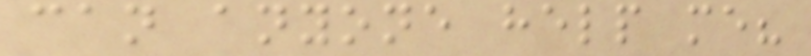can anyone help me?
